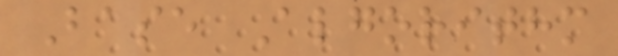Base Algorithm
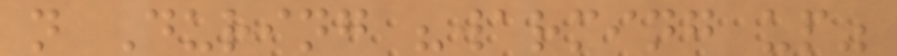n During "warming up"
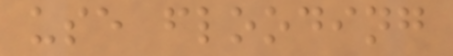use flooding
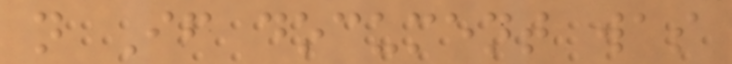n If document was
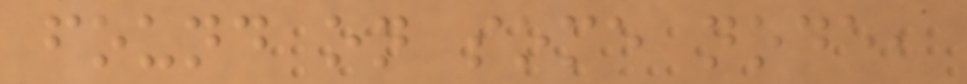found on some node,
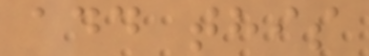add this
